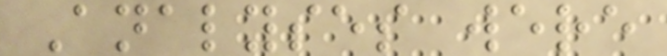Analyses were
